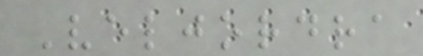Veljordra
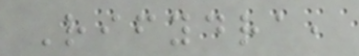Rifydra,
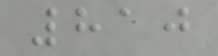810
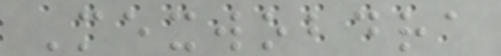Mexwobdra
